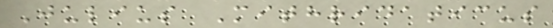Julius Mithridaticus
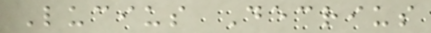Lucius Decrius
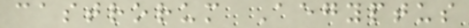castrorum Aegyptus
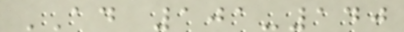AD 101-140
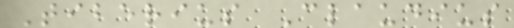Tiberius Claudius
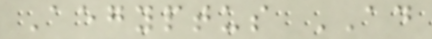Aegyptus AD
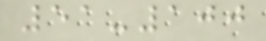51-100
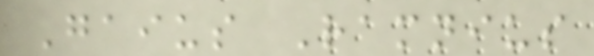Gaius Ramnius
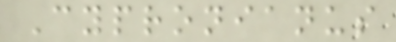Cypronianus
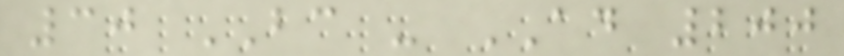30 BC - AD 200
